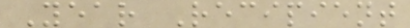Year Recipient
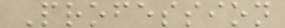Profession
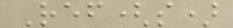Ref(s)
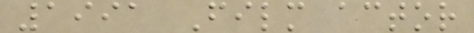1991 Film actor
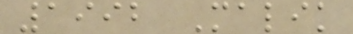1992 Malik
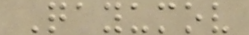Qayumov
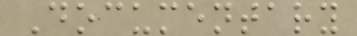Documentary
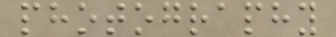photography
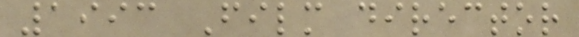1993 Film director
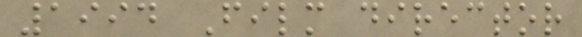1994 Film director
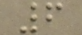6
